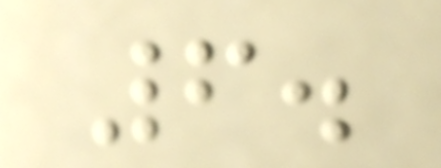6.
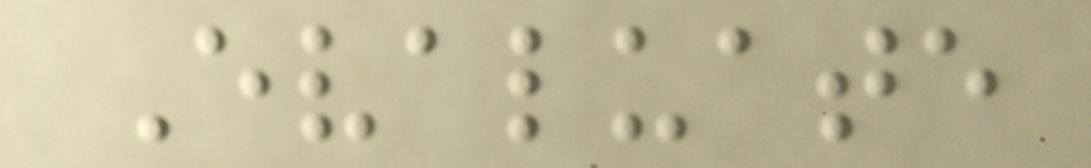Evaluate
